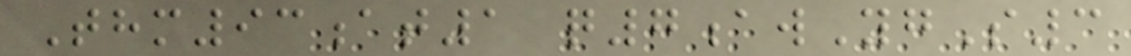Thm93at1 q7awYgS3
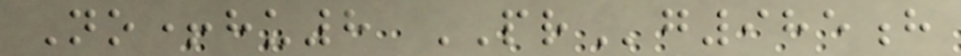No+hu8 PRg985h
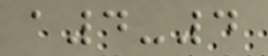a4-4
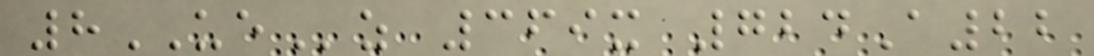8UEz 369x 724A22
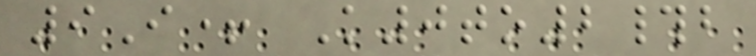9I+ K0to2#b
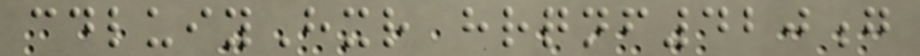cdluiyHxr hrqnf420g
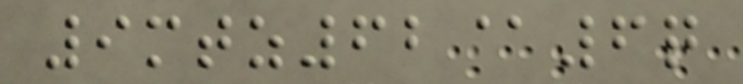9mtz62@6q
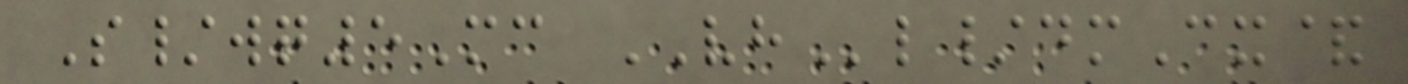S/wq5Mc VHl/dmCx&
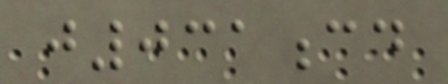j031cd
